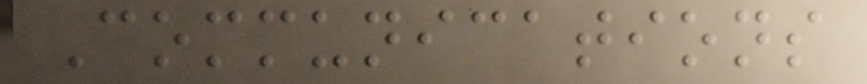Communications
